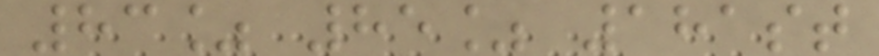83% 85% 181st
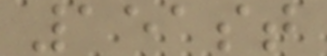151st
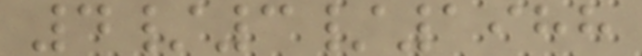4/3/1988
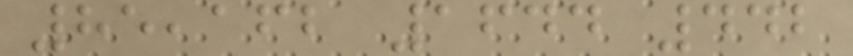85,162 1644 442
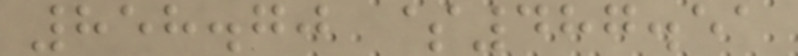858.70 $487.51
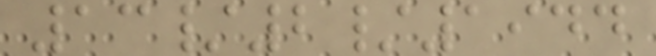13/2/1944
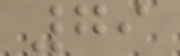79
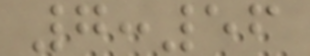7:56
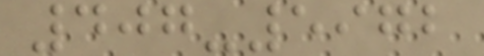407-5972
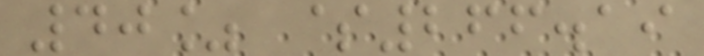40% $266.19
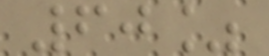60%
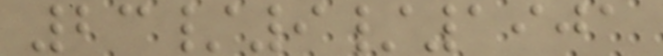23/9/1901
